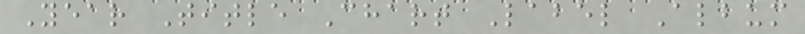Year Title Chart Label Album
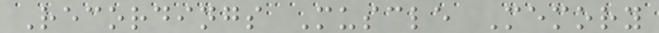Recordings Muscle Memory
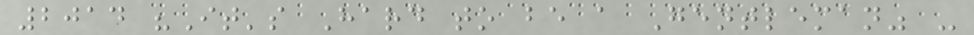2014 "It's Hard to be a Gentleman" -
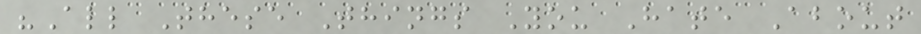"All These Things You Hate About
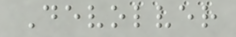Devolver
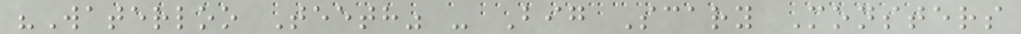"Waterloo Teeth" - Big Scary Monsters
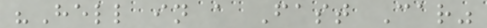"Hell in a Fast Car"
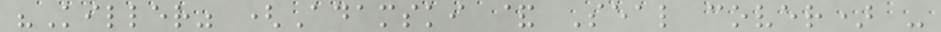"Killer" (Adamski & Seal cover) -
